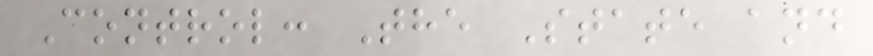Control: The State and
